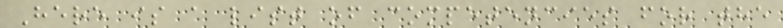Here is a list of competencies for the
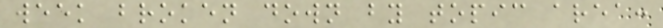week broken down by topic area:
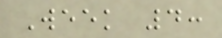Week 4:
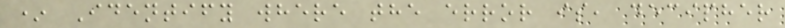* Identify where the error is, decipher
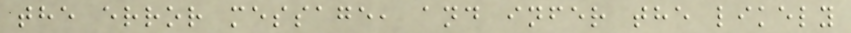the error message, and infer the likely
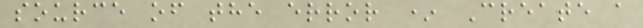source of the error * Create a
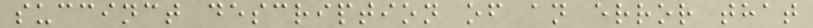succinct description of an error that
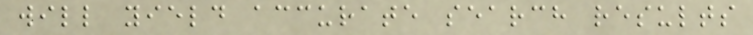will yield accurate search results
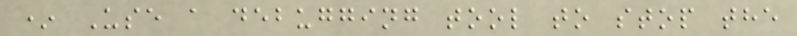* Use a debugging tool to stop the
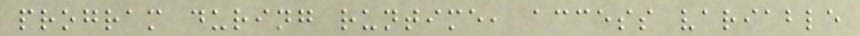program during runtime, access variable
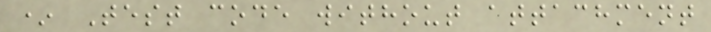* Test code without attachment
